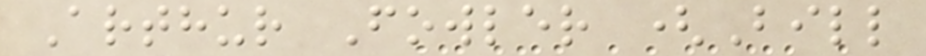Arthur Fowler (Bill
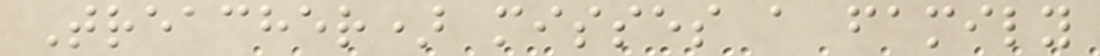Treacher) misses a family
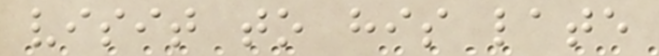visit to his late
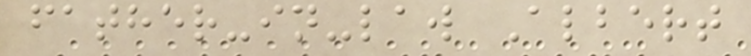father-in-law Albert
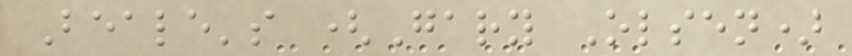Beale's (Gary Olsen)
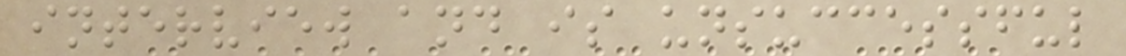interview and is unsuccessful
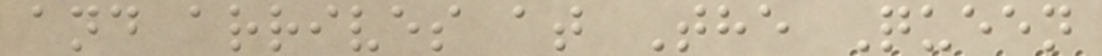and arrives at The Queen
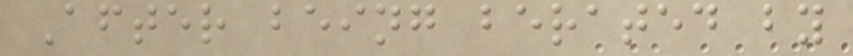After being berated by
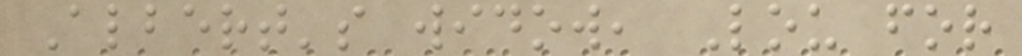Albert's widow, Lou for
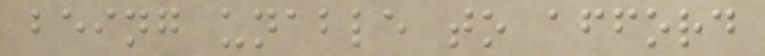being unable to afford
